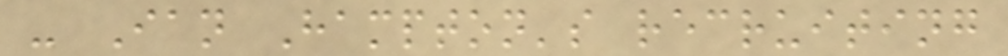- Ian Hampton's recruiting
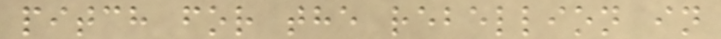pitch for the rebellion in
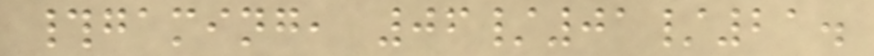#gaming, 06/01/21.
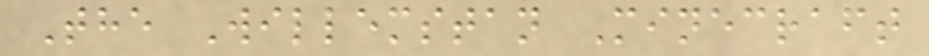The Willemstan Minecraft
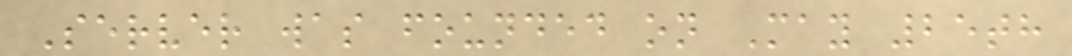Server was founded on May 25th
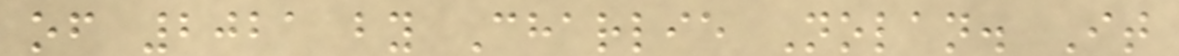of 2021 by Charlie Nolan. It
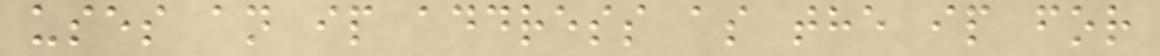uses an ip address as the ip for
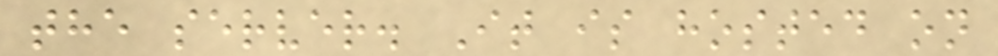the server. It is hosted on
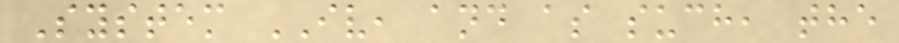System IV, and as such, the
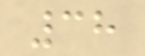38
